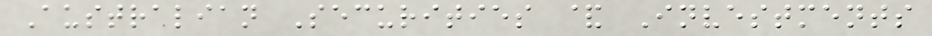Australian Securities & Investments
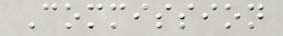Commission
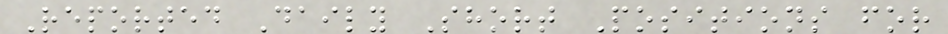Reported Daily Short Positions for
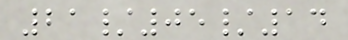21/05/14
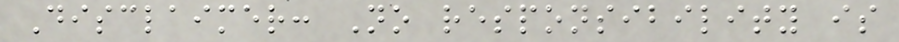Disclaimer: No responsibility is
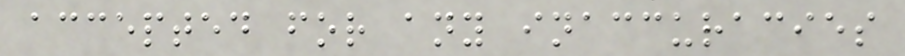accepted for any inaccuracies
